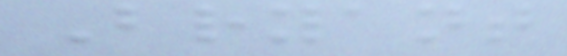Bryant
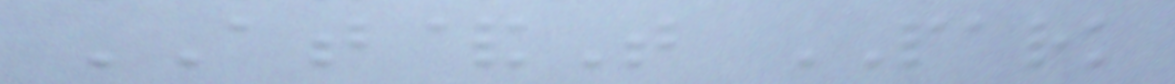AT&T PARK
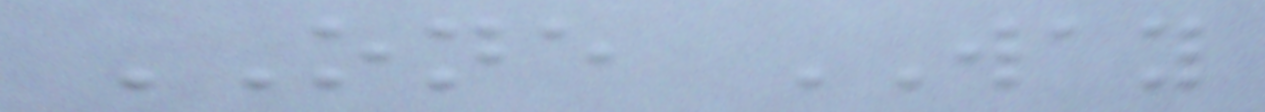ONE WAY
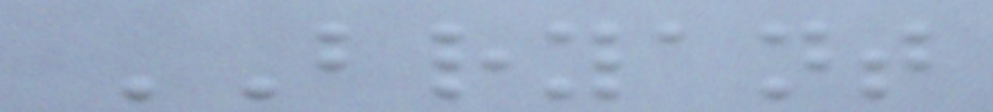BRYANT
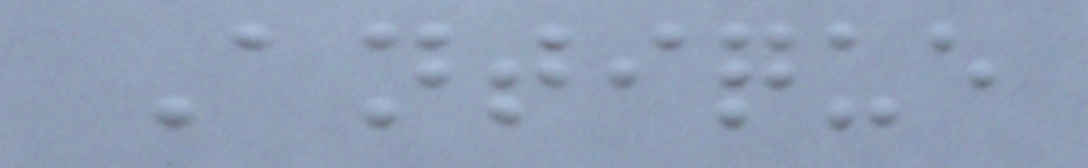Antique
